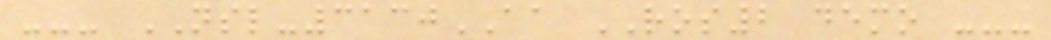--- NSL-3130AA ROS2 demo ---
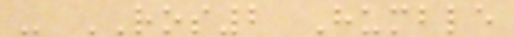- ROS2 Humble
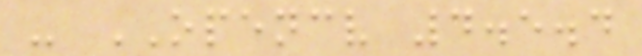- OPENCV 4.5.4
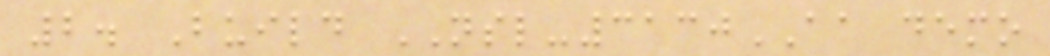2. Build NSL-3130AA demo
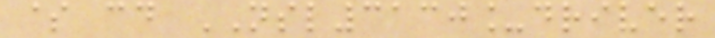$ cd NSL3130_driver
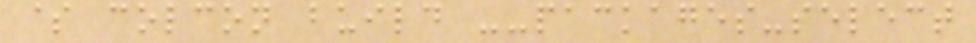$ colcon build --packages-select
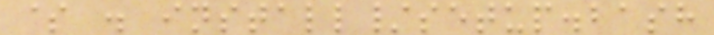$ . install/setup.bash
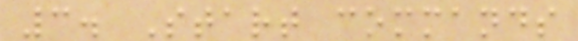3. Start commands
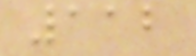112
